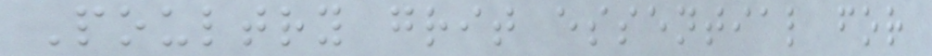Poultry grit essential for
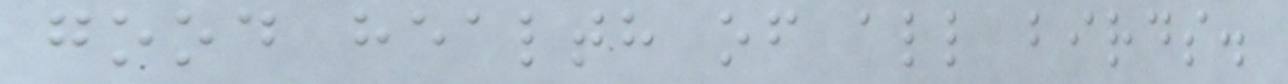good health of all birds.
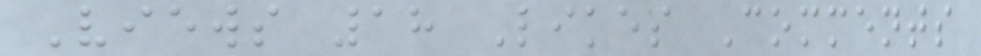Views 18 Likes Comments
